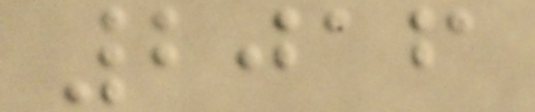2016
